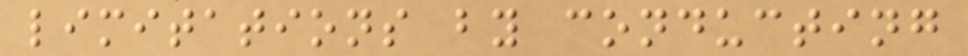limitations by conducting
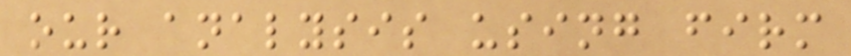our analysis using firm
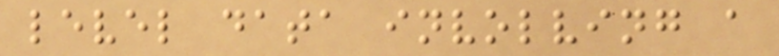level data involving a
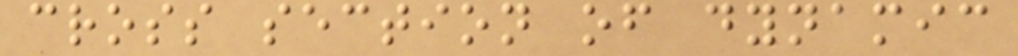cross section of dynamic
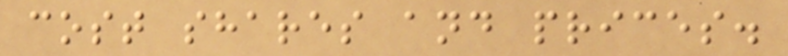cost shares and prices.
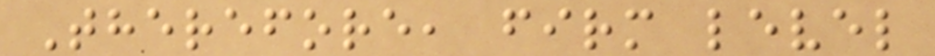Therefore, firm level
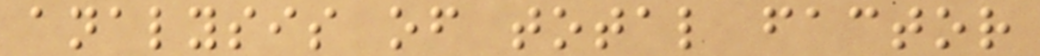analysis of total factor
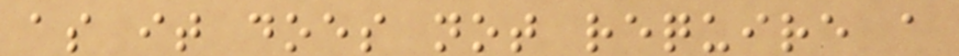as it does not require a
